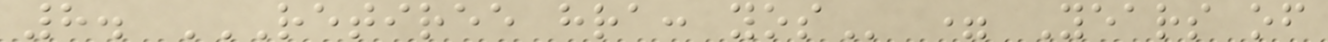8. RETIREE HRA: YOS = Years of
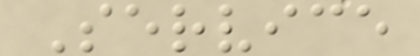Service
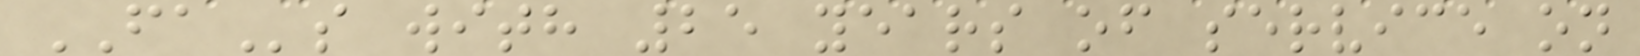FAs with 25 years of service on
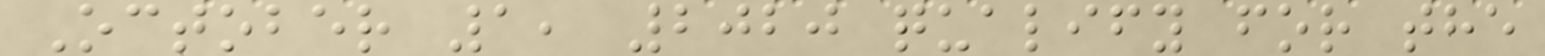October 1, 2020 qualify for the
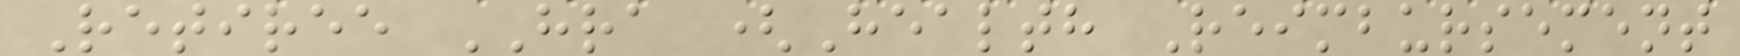Retiree HRA (Health Reimbursement
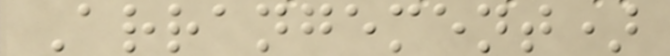Arrangement)
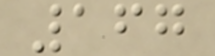167
